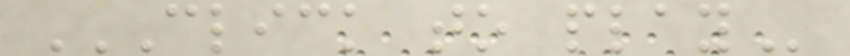CLICK TO PLAY
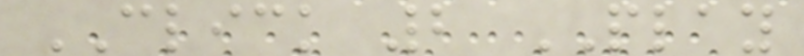CLICK 2 PLAY
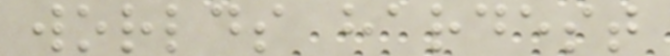worlds hardest
